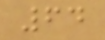64
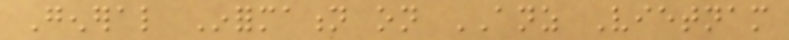General Information on ANZ Vietnam
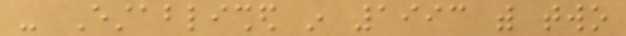- Established in 1993 with two
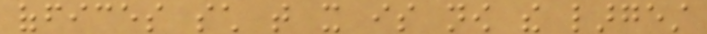offices such that it is now the largest
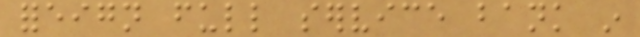foreign full service bank in
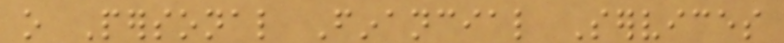o Personal Financial Services
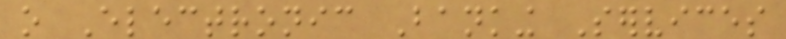o Electronic Banking Services
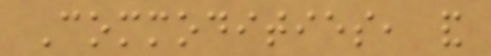Commodities, and
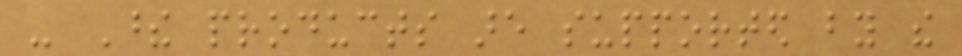- These products are supported by the
